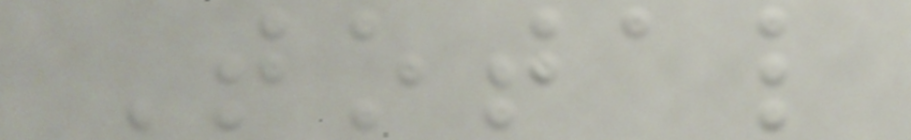Total
